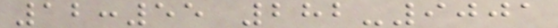12:55 282-9001
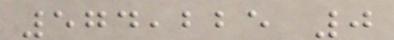574,225 0
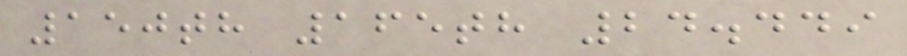150th 165th 24.449
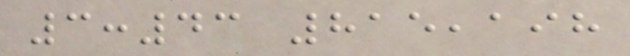3:43 815,198
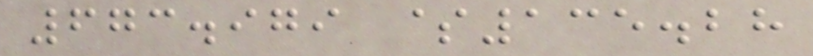673.979 $135.28
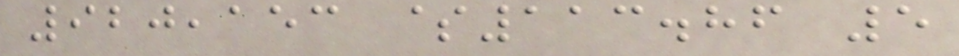920,153 $113.86 5
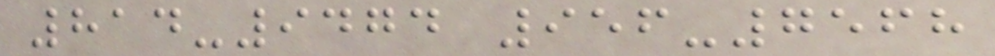814-9474 956-7568
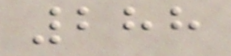288
